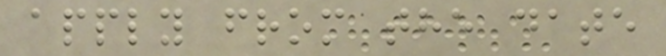apply from the date
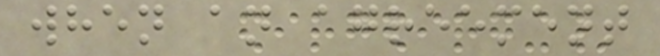when an agreement
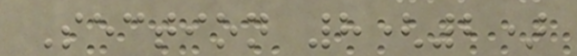Section 8(2)
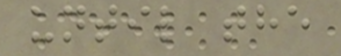until the
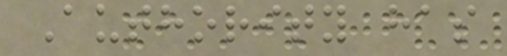Authority has
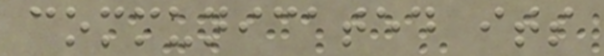communicated its
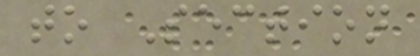to Section
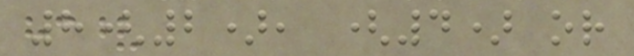8(2), (4) or
